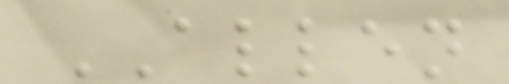ALLEN
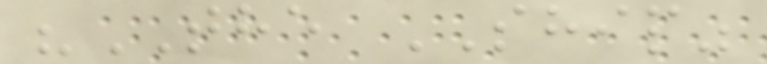"THE SHIP"
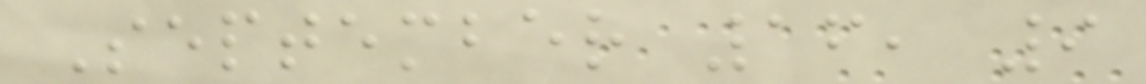September 16, 9
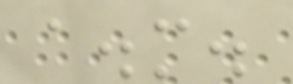a.m.
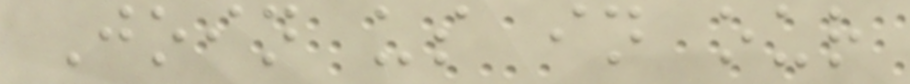Join us in our
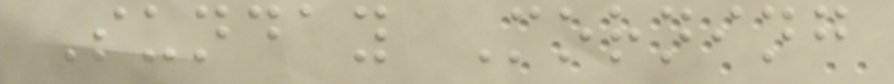Sunday Morning
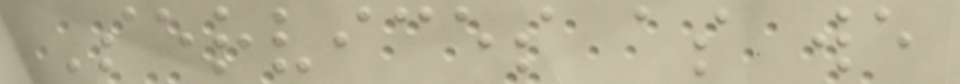Services as we
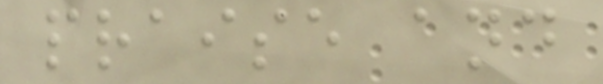praise and
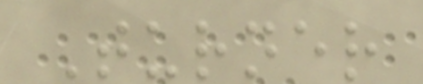Turner
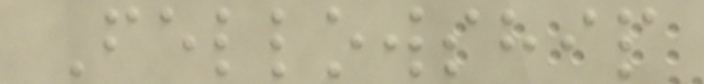Fellowship
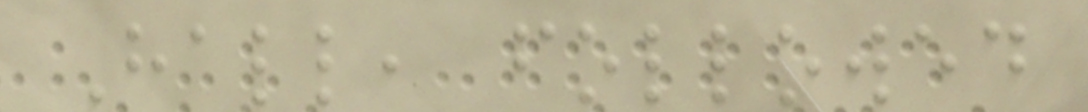Hall, followed
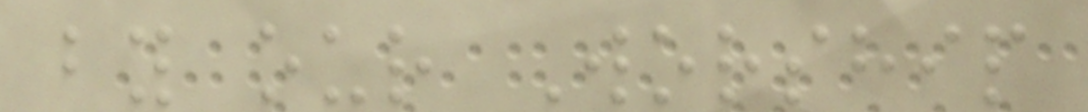by our Worship
